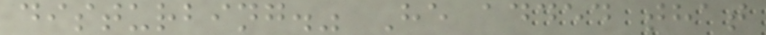disturbing." He added that
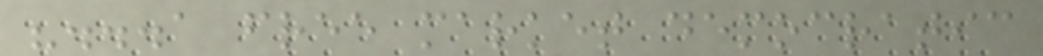"...a free market democratic
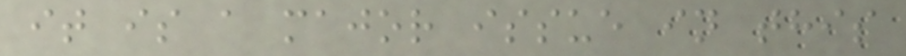it is a major issue in this
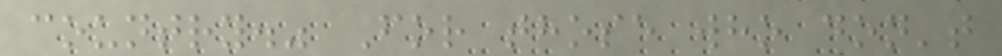country." For those who don't
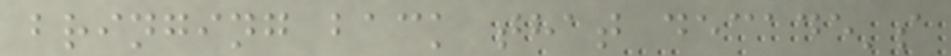bringing back that decade's
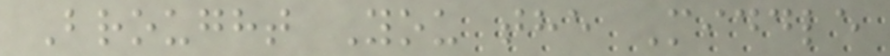Brought You the Middle
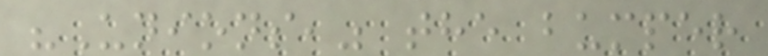"Unions," the bumper
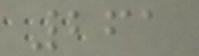261
